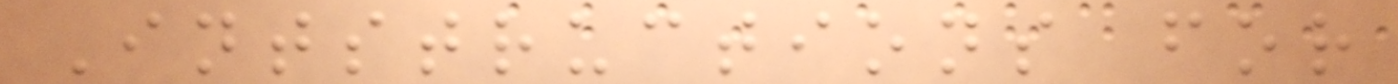Intstructions for
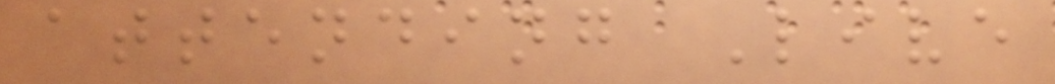attending Live
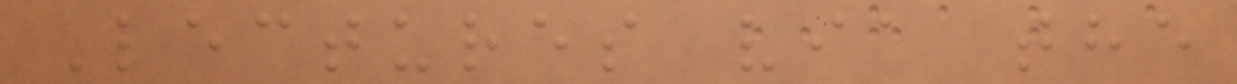Lectures via the
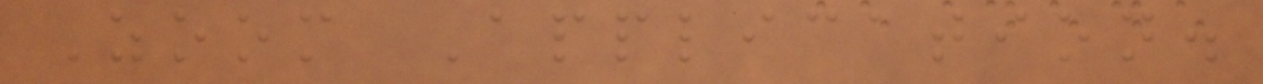Zoom Application.
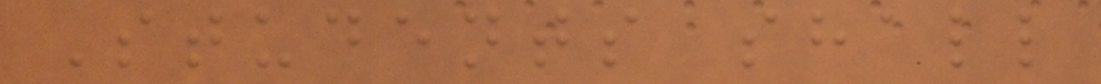Students shall
